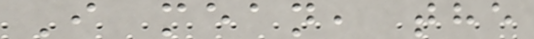I mean, the
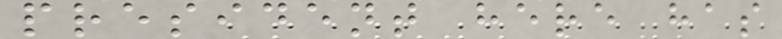president here has
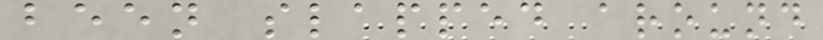been slapped around
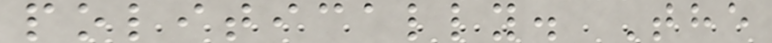politically. The
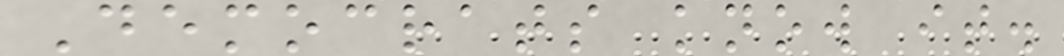Democrats know it.
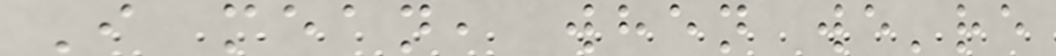I mean, when we're
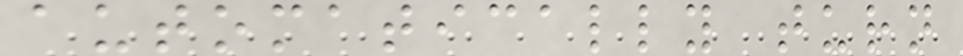automatically turn
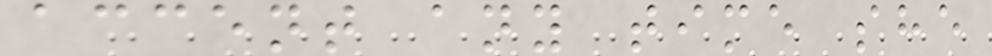accent any time she
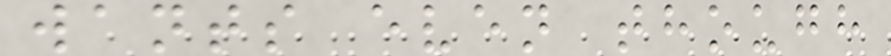wants even though
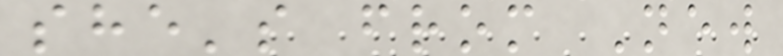she's from New
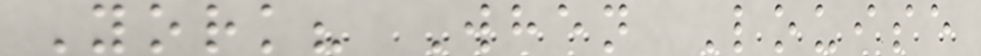York? When Louise
